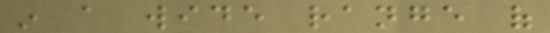in a wide range of
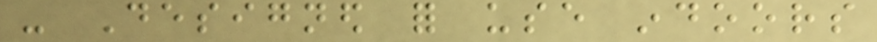- Designed for use indoors
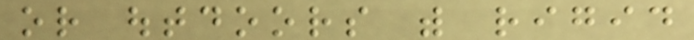or outdoors with rigid
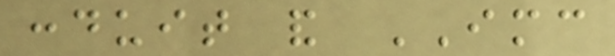conduit and IMC
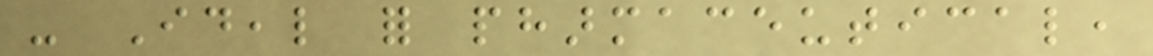- Ideal for pharmaceutical,
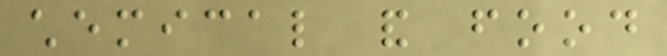chemical and food
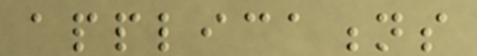applications
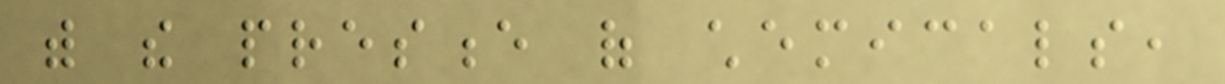with the presence of chemicals,
